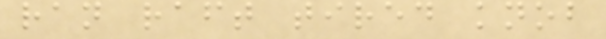ran raft tired knob
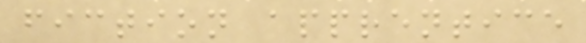fiction apprentice
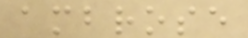ambrose
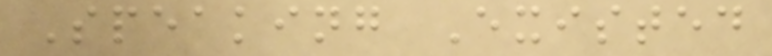Speaking Existed
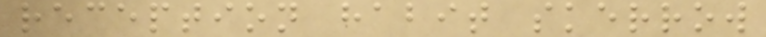reception habit skerrow
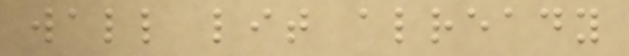wall lit already
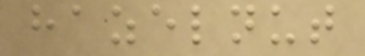hazelnut
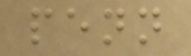penn
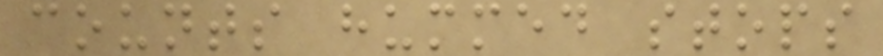counts hummed stops
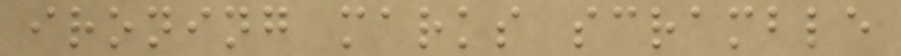ironing marks scramble
